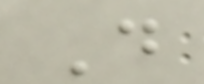D
